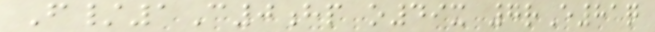F/1C0hp o49x 7rE81q
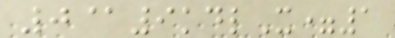0@9kdlX=1
